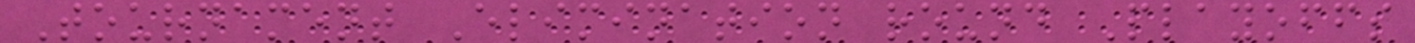Tournament Elimination round Playoffs
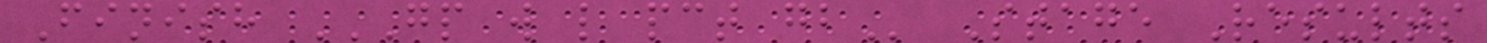Finish GP W L PCT GB Stage Results
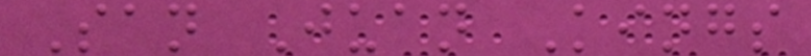San Juan Kings
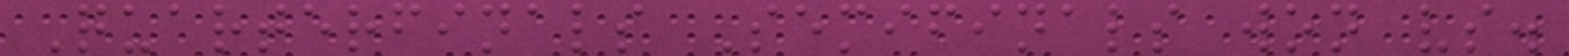Quarterfinals Semifinals won vs.
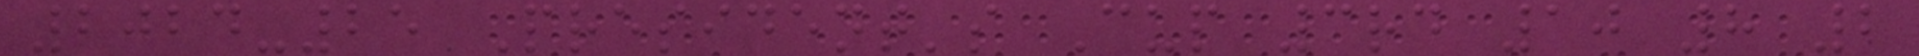2024-25 President's Cup 3rd 10 8 2
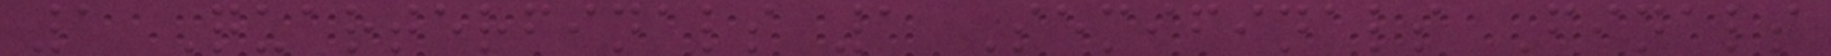1 Quarterfinals 1 Semifinals Finals
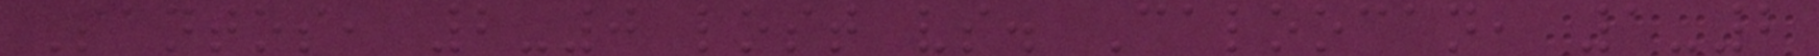Santos, 2-0 lost vs. Caloocan, 1-2
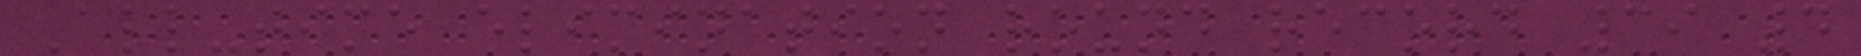All-time elimination round record 39 4
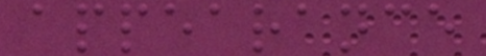appearance
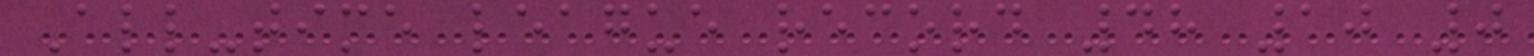All-time league record 48 10 0
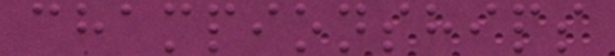championships
